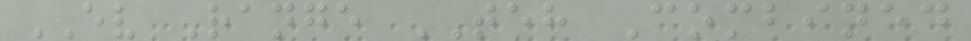EV Range TEH Combined
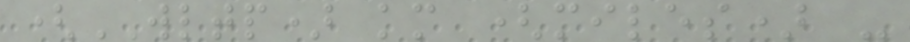(WLTP) km (miles) -
